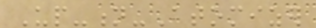Up-n-Atomizer
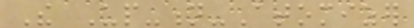The Up-n-Atomizer
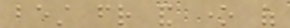best friend and one of
